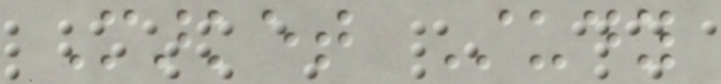Market Study
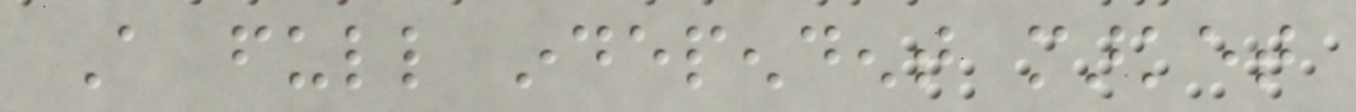A full independent market
